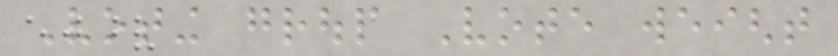Voting group Vote weight
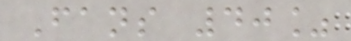Fans 40%
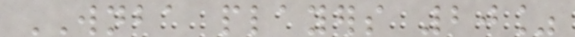WNBA players 20%
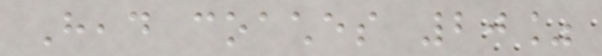Head coaches 20%
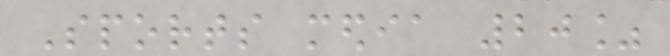Sports media 20%
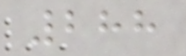288
